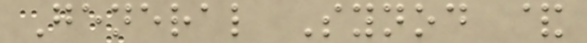General Synod &
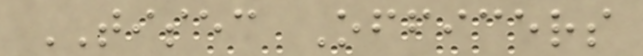TISEC Officers
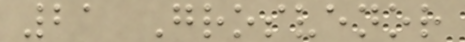21 Grosvenor
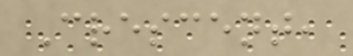Crescent,
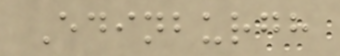Edinburgh
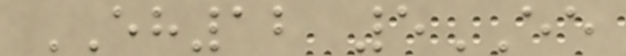EH12 5EE
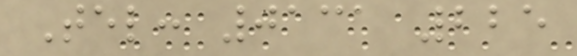Tel: 0131 225
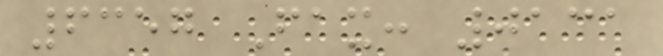6357 Fax: 0131
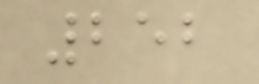252
